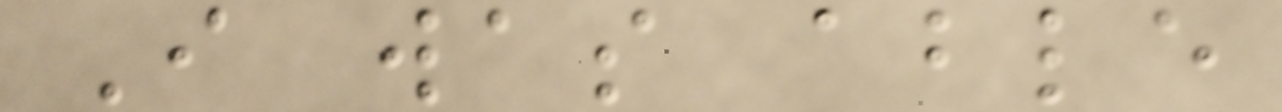I was able
